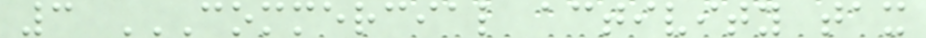3 COMMERCIAL ACTIVITY TAX
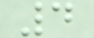4
